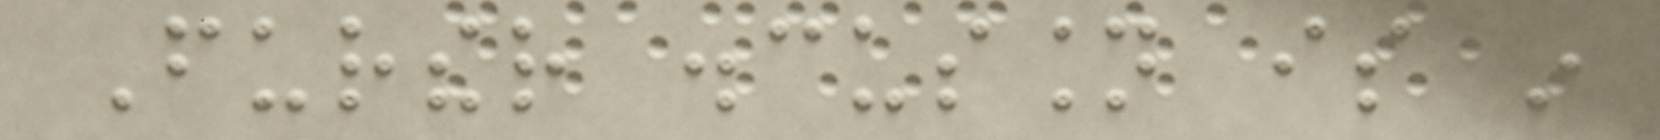Further discussion is in
